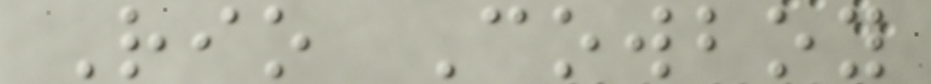Rio Cowboy
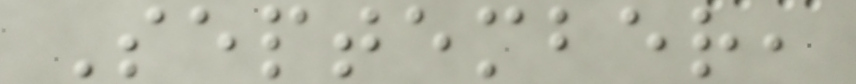September,
